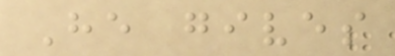He gives
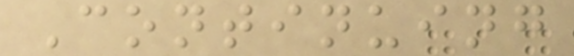Continuing
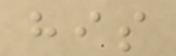his
